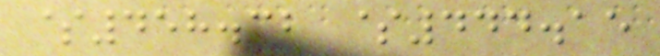$458.32 $444.15
